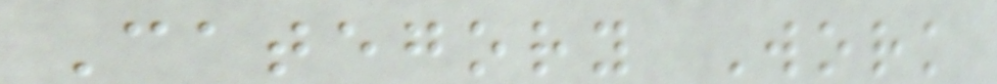Category Work
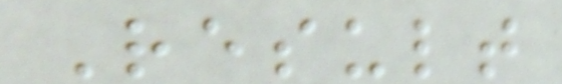Result
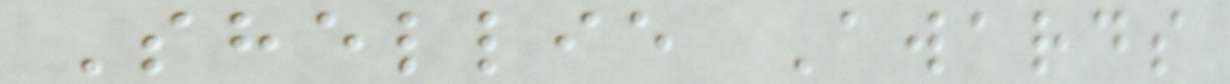Shellie Awards
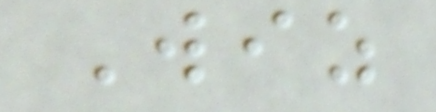Wiz
